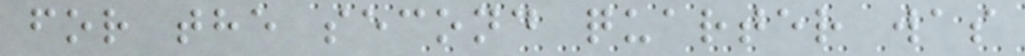for the second quarter was
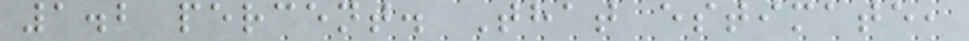1.2 percent. That estimate,
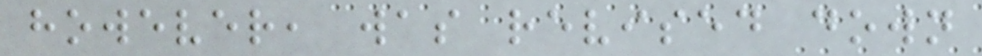however, was revised down
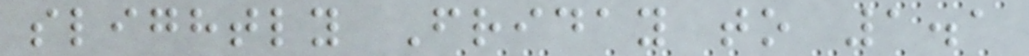slightly Friday to 1.1
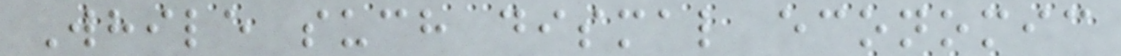While such dismal economic
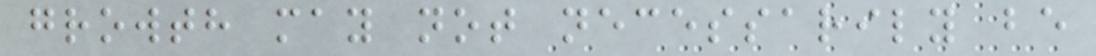growth may not necessarily be
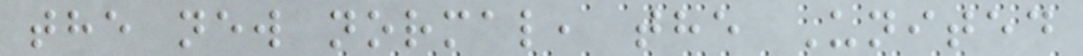the new normal, the United
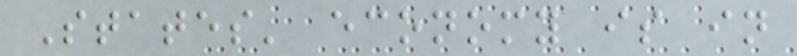States' economy is in
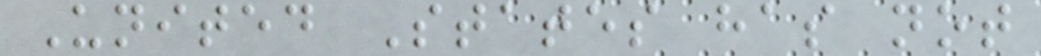United States has not
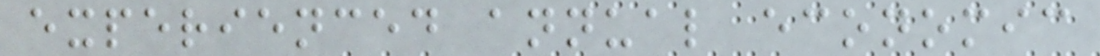experienced annual economic
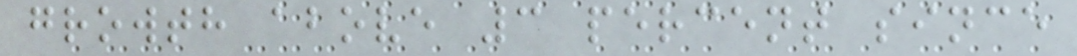growth above 3 percent since
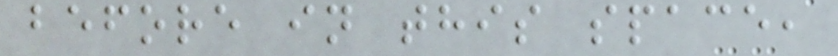before in this space,
